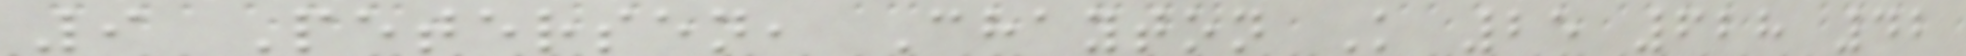9 Petersen, Chayton K 25 628 42
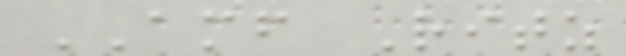AMF Ritz
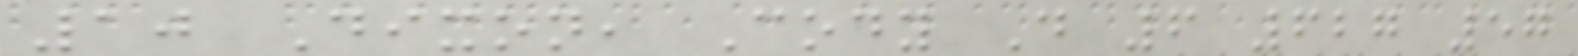10 Dixon, Cody D 6 627 57
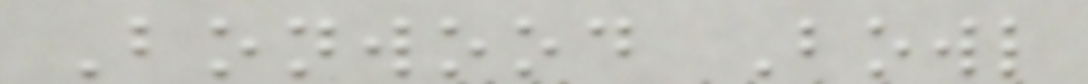Bonwood Bowl
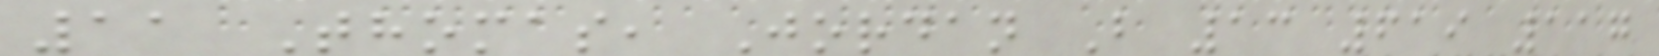11 Thomas, Jordan B 13 619 117
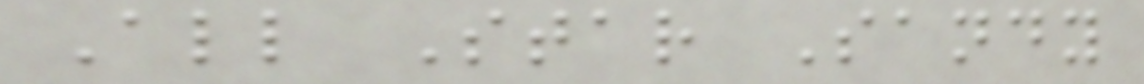All Star Sandy
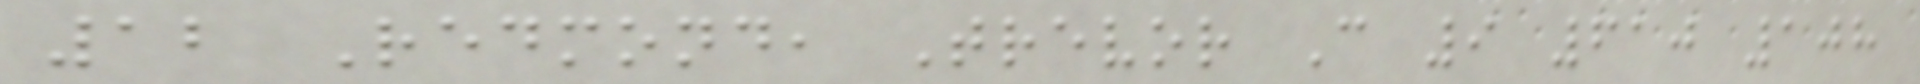12 Redmond, Trevor C 9 610 108
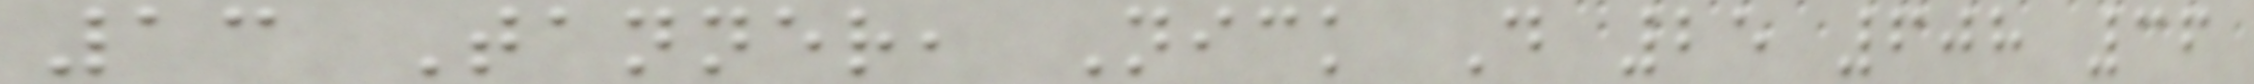13 Tanner, Nick D 25 608 36
